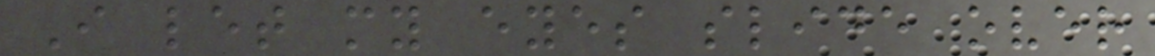I let my eyes slide over
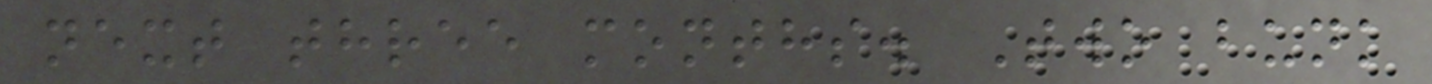next three months. Two bunk
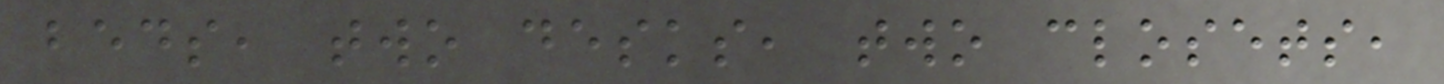beds, two desks, two closets,
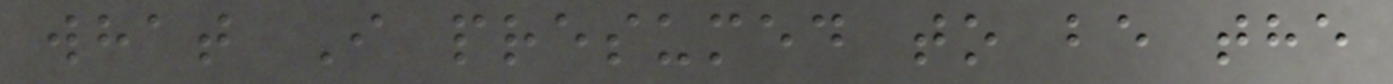what I presumed to be the
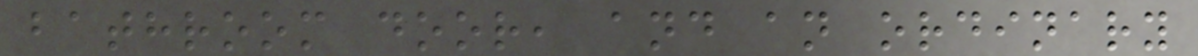bathroom door, and an ordinary
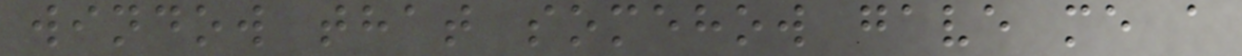window that somehow gave me a
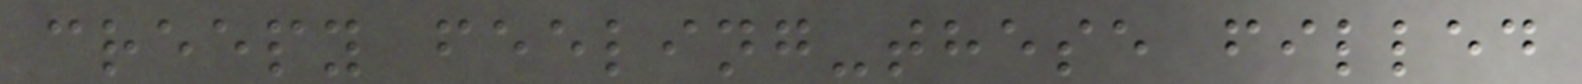creepy feeling-these filled
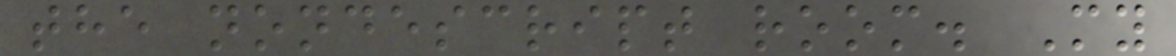the nondescript room. My
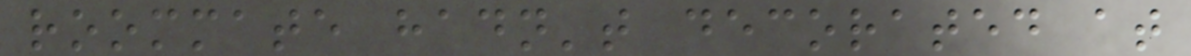roommate hadn't decorated at
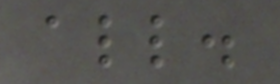all.
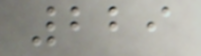229
